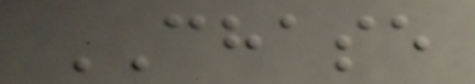CHASE
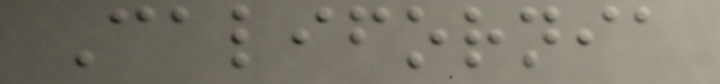California
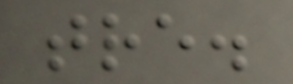tre.
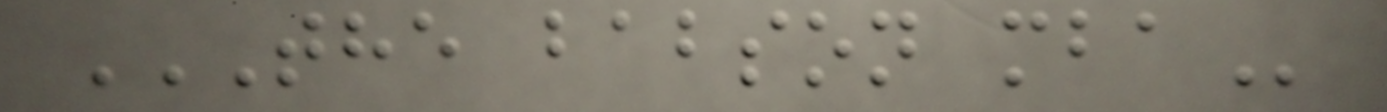THE BABSON MBA
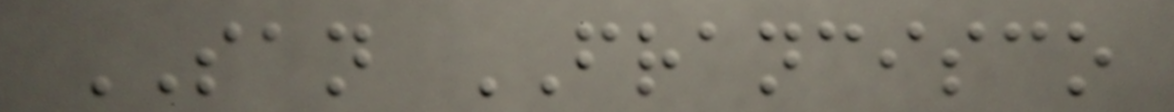SAN FRANCISCO
